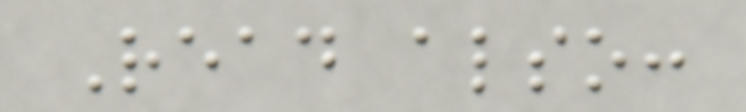Read also:
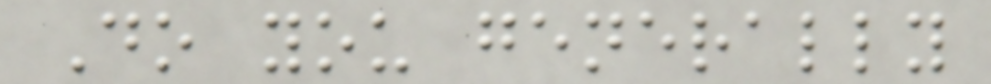Do you generally
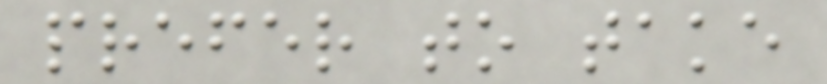prefer to take
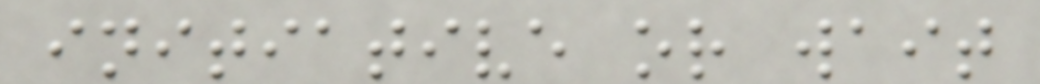initiative or wait
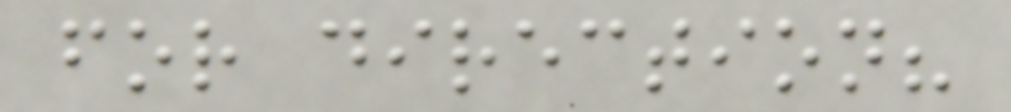for direction?
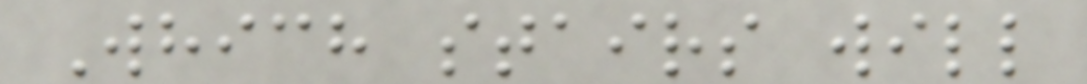Which stairs will
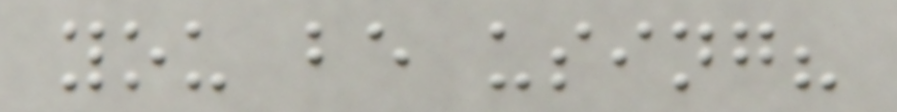you be using?
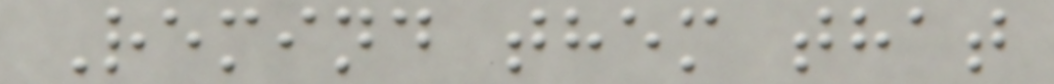Remind them that
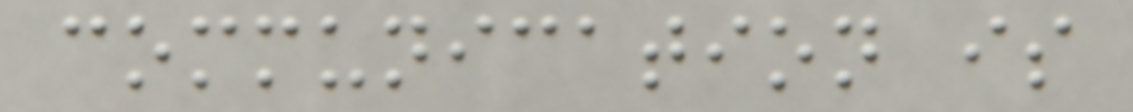communication is
